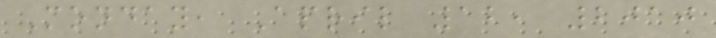Monday, April 12, 2010
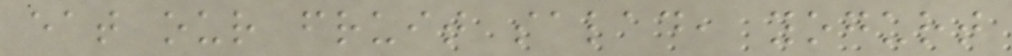eat our fruit salad, yogurt
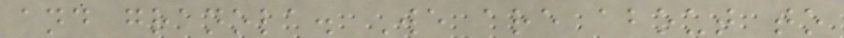and granola. We are about to
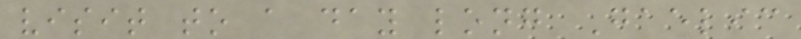visit to a day long Gaelic
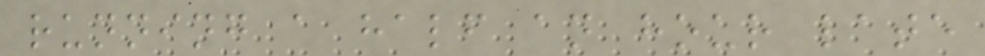running a half an hour late
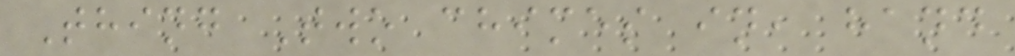Thing Two chimes in, hand
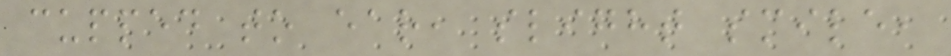cupped to ear, slight smile,
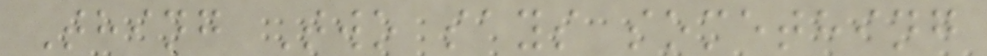Thing Two says something
